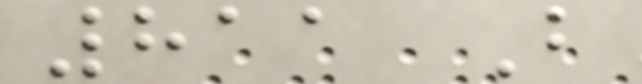811 B
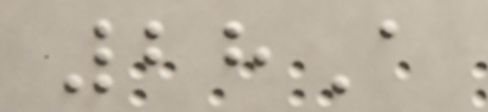28A
